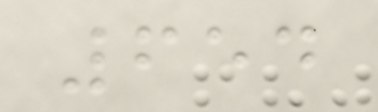654
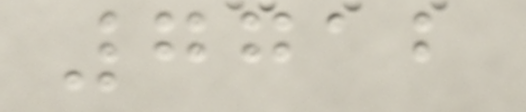7712
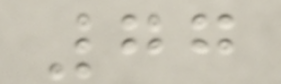77
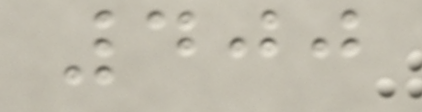400
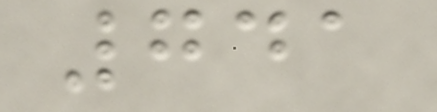741
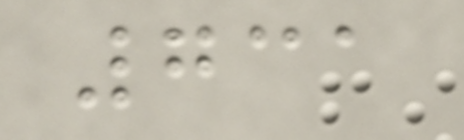731
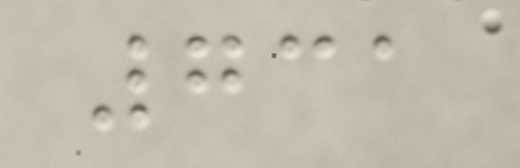731
